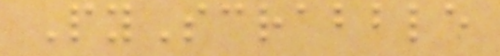PyScrabble
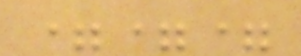===
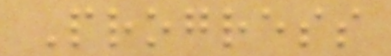Progress
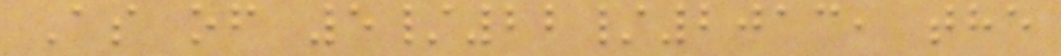As of 5/22/2013, the
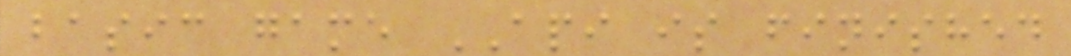basic game API is finished
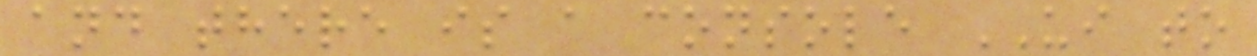and there is a console UI to
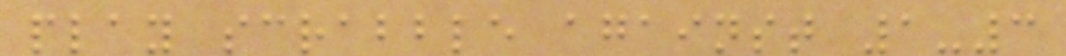play scrabble against 1-3
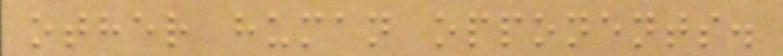other human opponents.
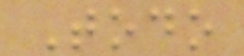Todo
